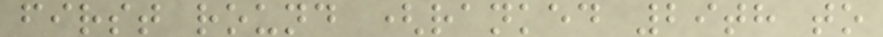first round (ranked 29th to
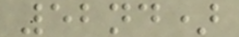52nd)
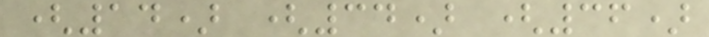(14) (34) (36)
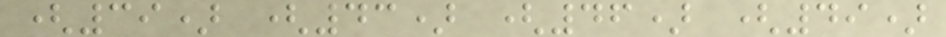(39) (43) (46) (49)
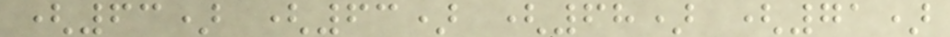(63) (63) (68) (71)
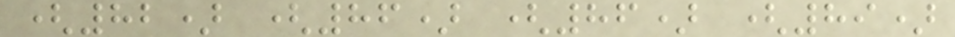(82) (86) (86) (89)
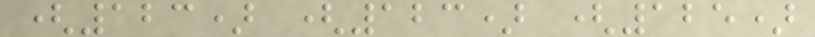(123) (123) (125)
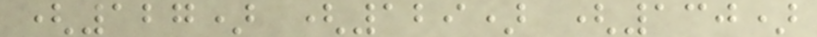(127) (129) (130)
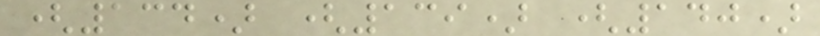(134) (139) (140)
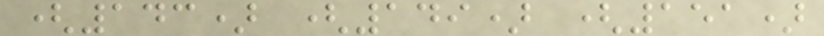(143) (149) (151)
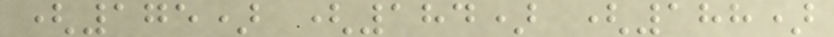(175) (184) (188)
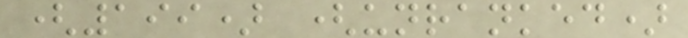(199) (unranked)
